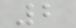2
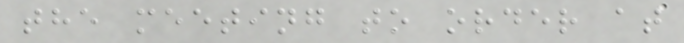the meeting to order at
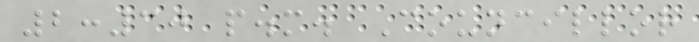2:30 p.m. Councillor
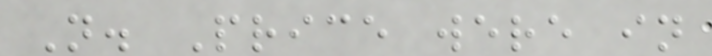N. Price were in
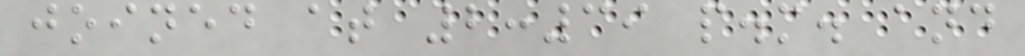joined at 2:39 p.m. and
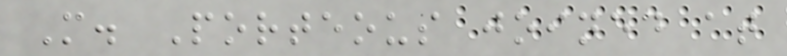M. Porteous joined at
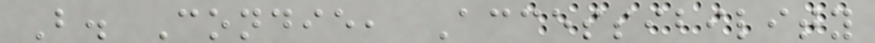B. Condie, Accessibility
